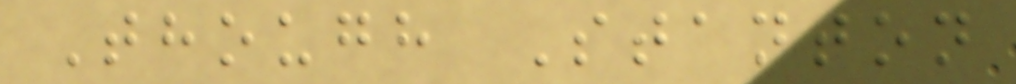Though Stanton
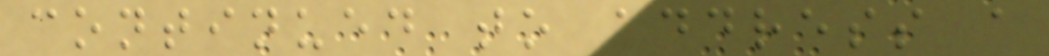continued to address a
